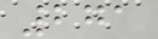271
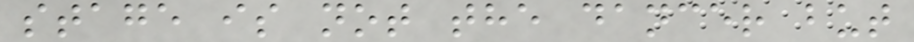stage is not the dancer but
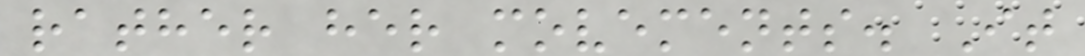rather her movements. It
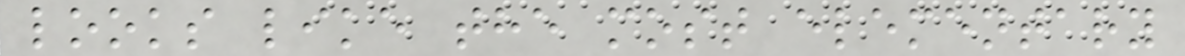looks like the most elementary
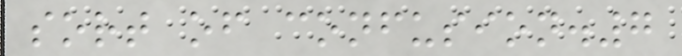sort of confusion.7
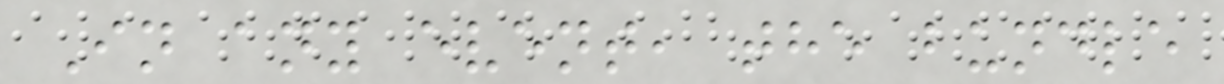In any event, the bundle
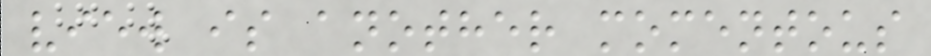view is another momentous
